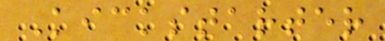Kickstarter
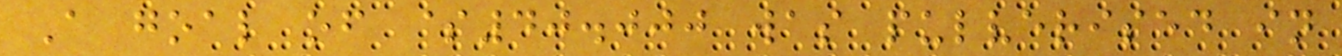A goal of $40.000 was pulverised in
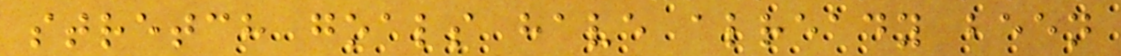stretch goals have already been
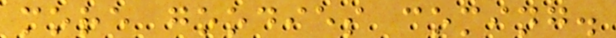more goodies coming.
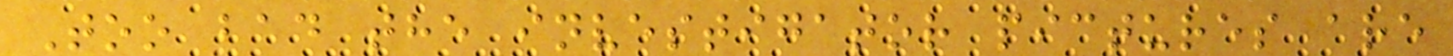Too bad the investigator pictures are
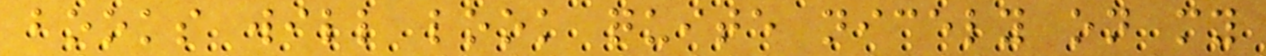books will look quite nicely on my
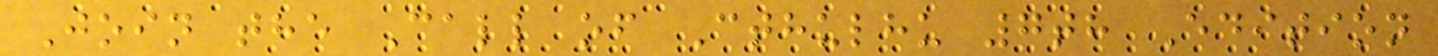Join the Call of Cthulhu 7th Edition
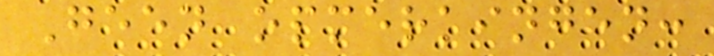Geen opmerkingen:
